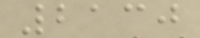2130
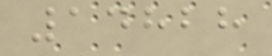14828
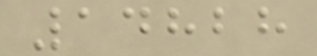14828
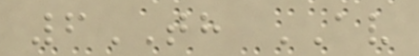6TH AV
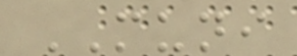MUNI
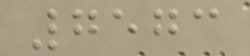7573
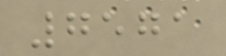7571
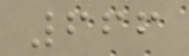666
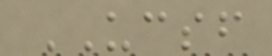UCSF
